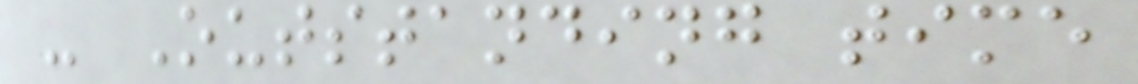- Outstanding time
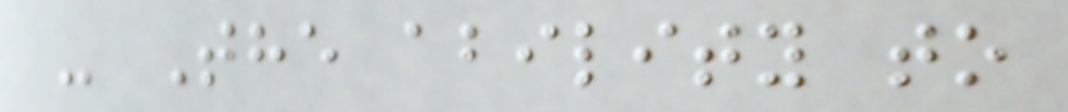- The ability to
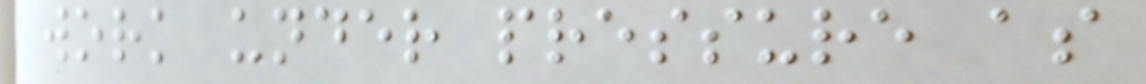work under pressure as
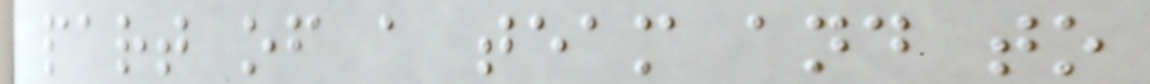part of a team and to
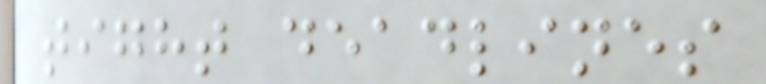tight deadlines
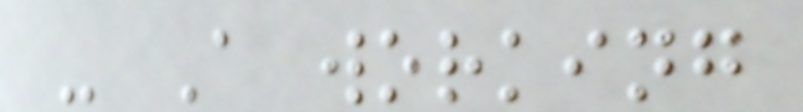- A working
